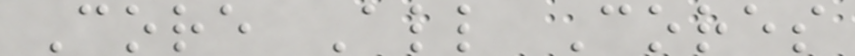Core All Cores
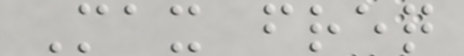Max freq
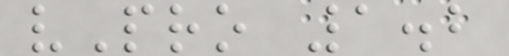vPro 1.2
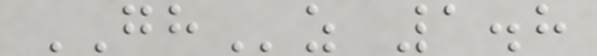GHz 1.8
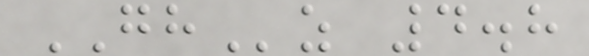GHz 4.8
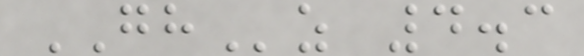GHz 4.3
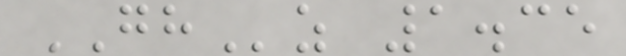GHz 1.35
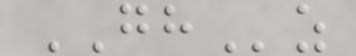GHz
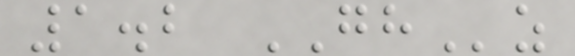1.2 GHz
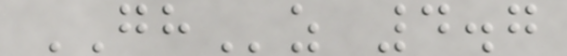GHz 4.7
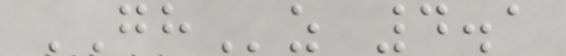GHz 4.1
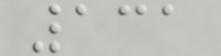131
